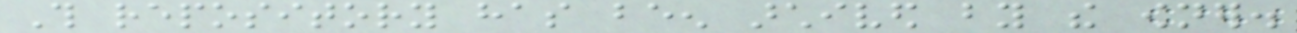This repository has been archived by the owner.
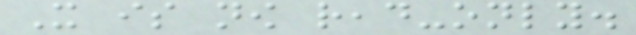It is now read-only.
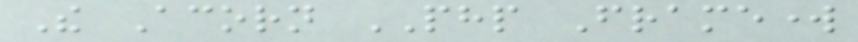The Acorn PHP Framework
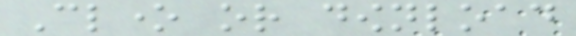Clone or download
